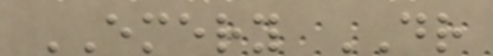EMERY DR
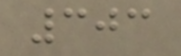303
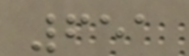651
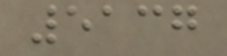5137
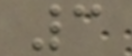3
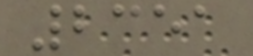2351
